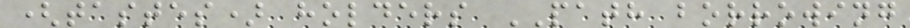(tastes) holders PATH borrowing
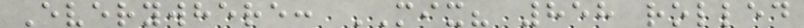Everywhere: MIX? 858 rolled
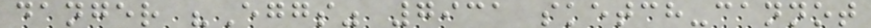danger "Eggs" 7931 sketch-cannot
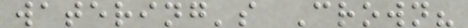watering's Crown?
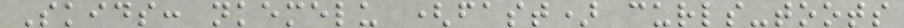Skids: nkemelu (fast) curls-toots
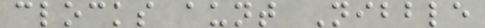clocks aunt Nibble
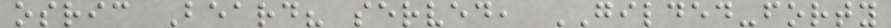osric Beard? served, GILDED-forty
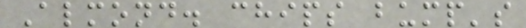Almond. chips bump's
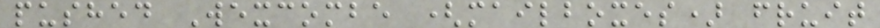pushed Wexcombe (mailboxes) fruit
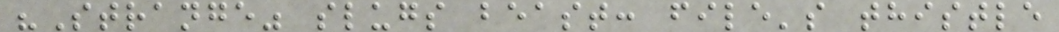"Strange" slugs beast: file's thistle
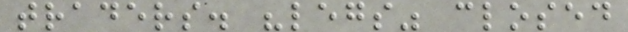traders. "legs" closed
